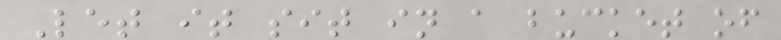Let it sit in a bucket of
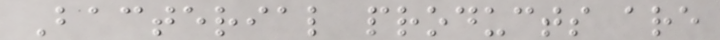Bacterial products are
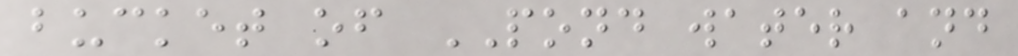bucket of POND water and
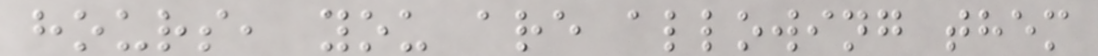hours, you are allowing them
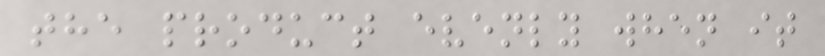the product evenly when it
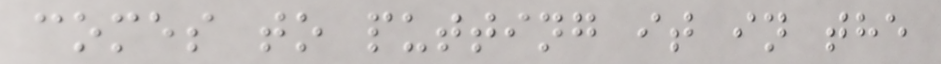comes to putting it in the
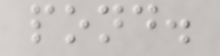pond.
